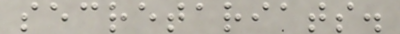secretariats.
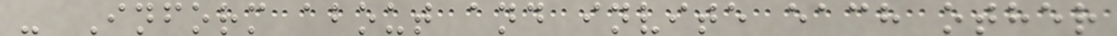- Inform about and invite each other
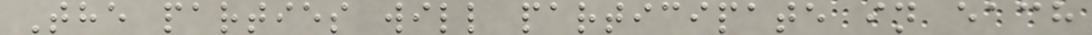The parties will participate in each
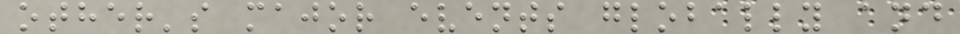other's major events globally and
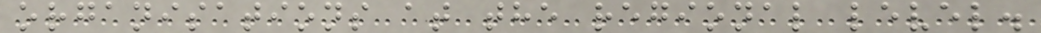organisations at the regional level.
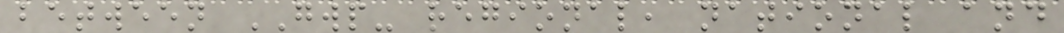between GWP- regional, national and
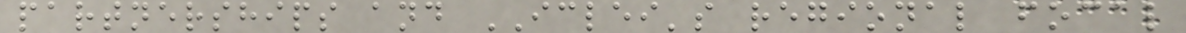partnerships and ICLEI's regional focal
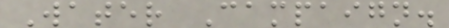Water Campaign.
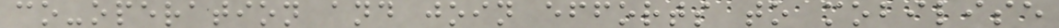co-operation and join efforts to mobilise
